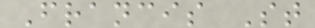Francis St
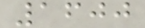1600
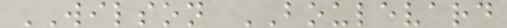WILSON BOULEVARD
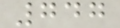747
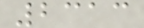2313
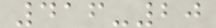416-20
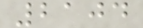2104
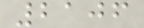2106
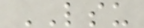LSU
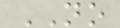NO
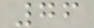76
